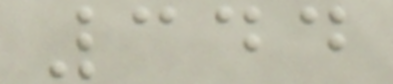344
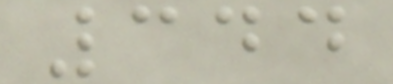344
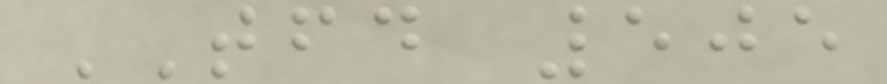TFD 505
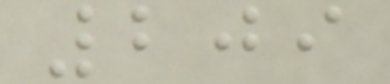209
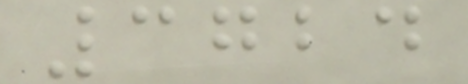3724
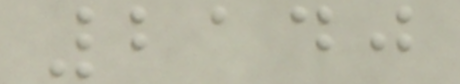2140
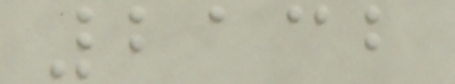2132
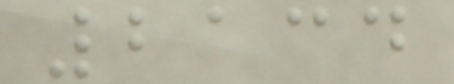2134
